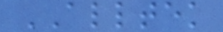ALLTEK
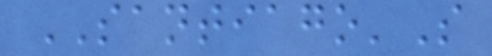SANTIAGO'S
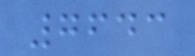7643
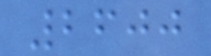2600
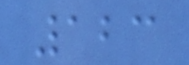123
